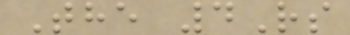The 4Rs
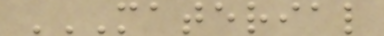MATERIAL
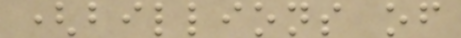(billions of
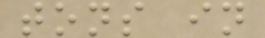tons in
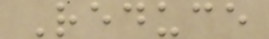Reduce
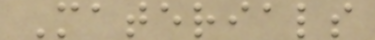Materials
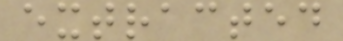extracted
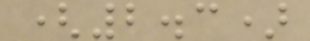(2.3)
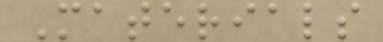Materials
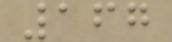167
